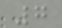7
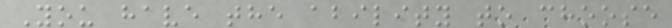You have the ability to choose
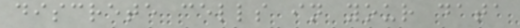discrete cells in your data
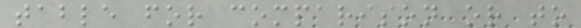table for comparison or to
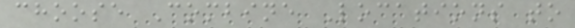choose Combine Locations to
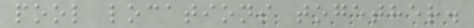pool locations together.
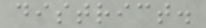district.
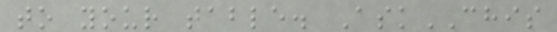to your table. AskCHIS
